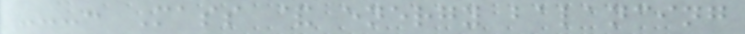---: Mass & energy balancing
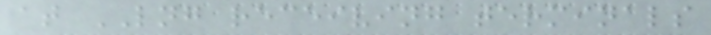at LNG receiving terminals
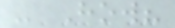- How?
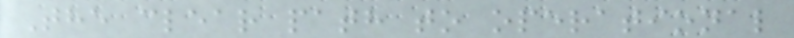The clear path to operational
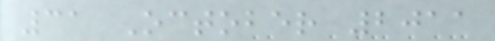31 October 2011
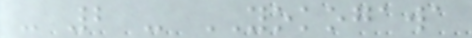- 2 - YOKOGAWA
